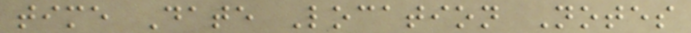time Date Location Notes
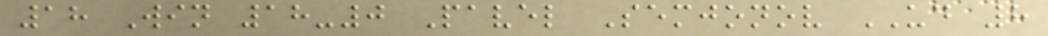18 Win 18-0 Pavel Semjonov UD 8
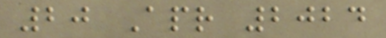20 Apr 2024
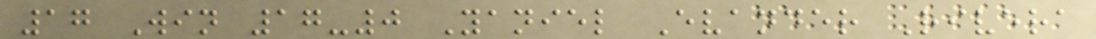17 Win 17-0 Yaniel Evander Rivera
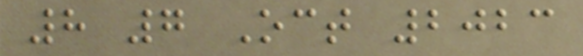8 7 Oct 2023
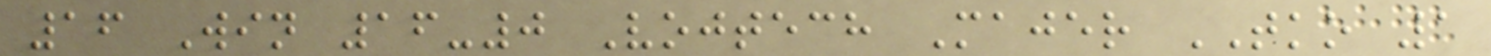16 Win 16-0 Vojtech Majer TKO 1
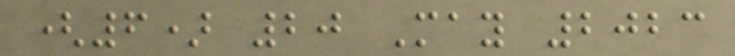(6) 20 May 2023
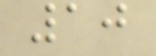10
